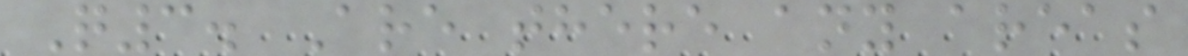Q3. Are there any areas
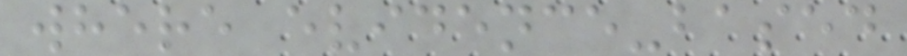where evidence-based
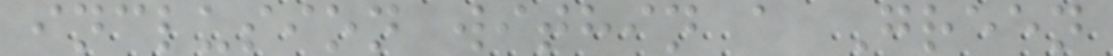inclusion within a Green
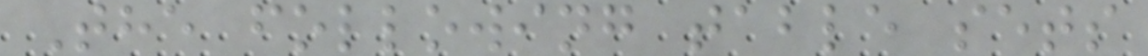The following table sets
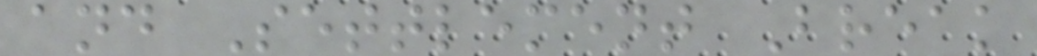and Settlement Break
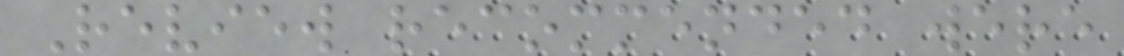Review recommended were
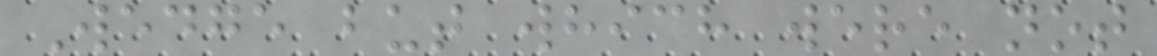Wedge but which were not
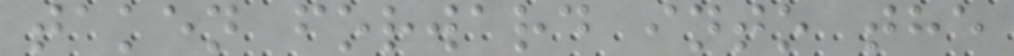taken forward into the
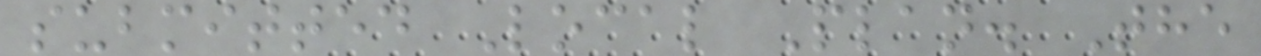submitted Local Plan. The
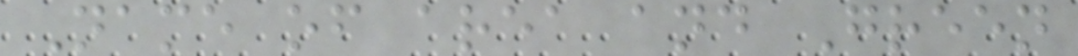Name of area and Green
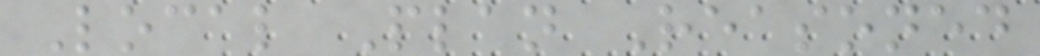Local Plan Reasoned
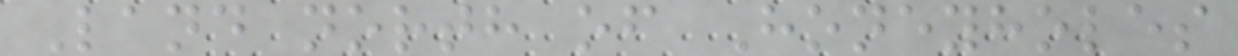Land north of Honeyholes
